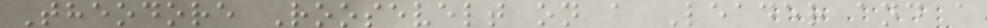Theodore Roosevelt on a Leader and a
